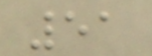51
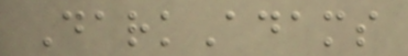DarkAdams
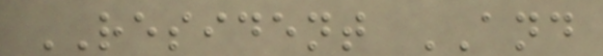RESIDENT AND
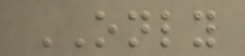ONLY
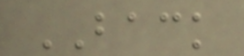BACK
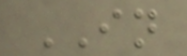IN
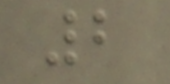2
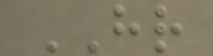HR
